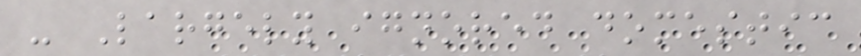- Largely ignored domestic
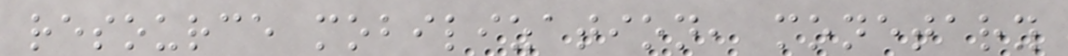resource mobilization, monetary
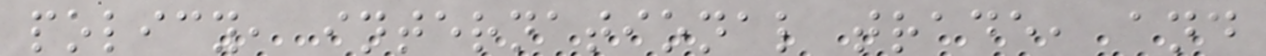policy, international trade, and
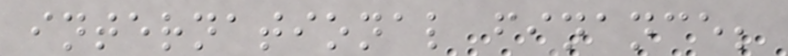international finance;
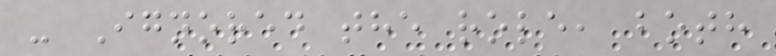- Ignored the role, both
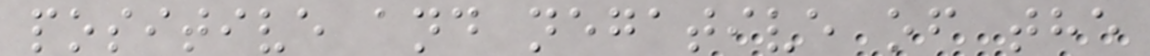positive and negative of the
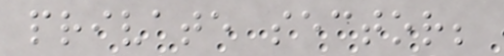private sector;
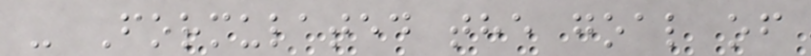- Formulated the goal of
